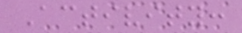Activity:
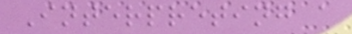Interpreting a
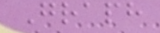Graph
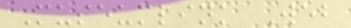Museumlink Web
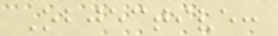Objective:
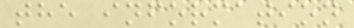the information
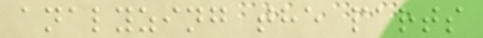analyzing the parts
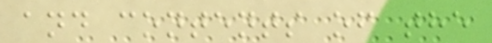and contents of the
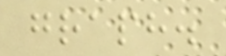graph.
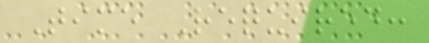Time Required:
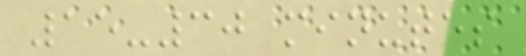15-30 minutes
